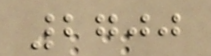2700
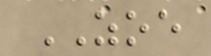ZOE
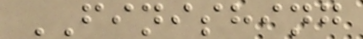FINISHING
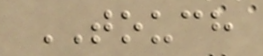TOUCH
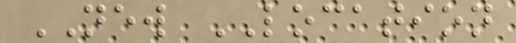NEW LOCATION
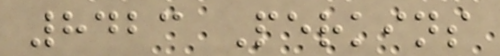8423 Perkins
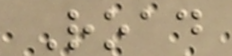Road
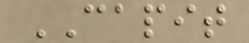CAPIT
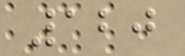120
